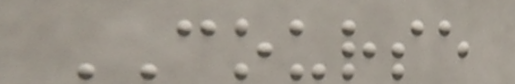COURSE
